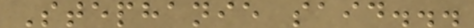Stephanie said...
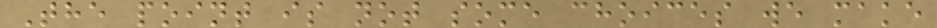The point is not some choices we make
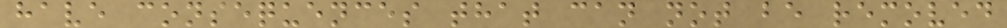have consequences that can not be removed
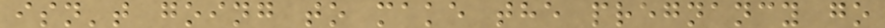isn't going to make the pregnancy go
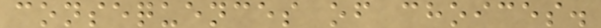consequences of choices.
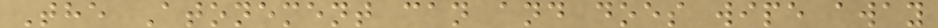The Atonement can and does wipe away
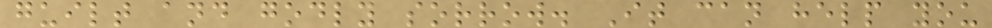guilt and godly sorrow. It can help you
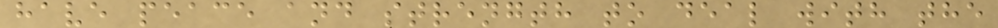have peace and strength to deal with the
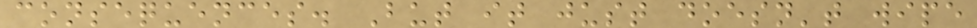consequences. But it just doesn't wipe
